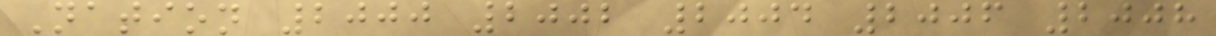Nation 2000 2002 2004 2006 2008
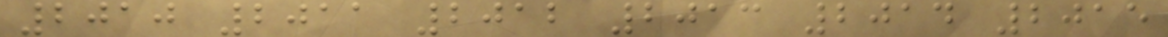2010 2011 2012 2013 2014 2015
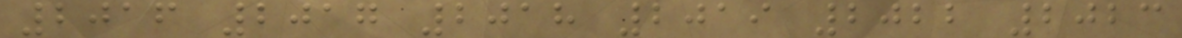2016 2017 2018 2019 2022 2023
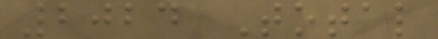2024 Total
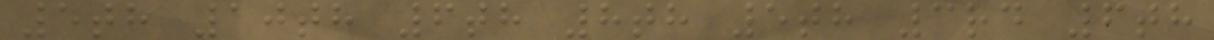5th 10th 6th 8th 5th 3rd 6th
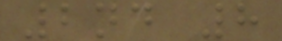2nd 8
